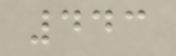443
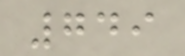749
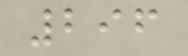296
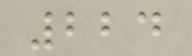224
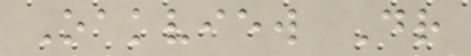Oakview Dr
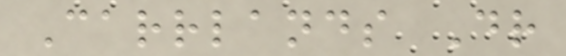Carrlands Dr
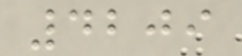4209
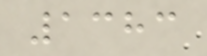1383
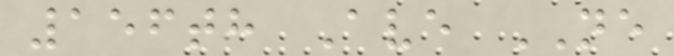156th Ave NE
